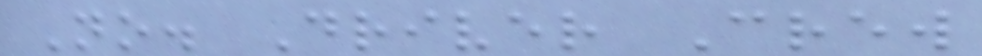No. Driver Crew
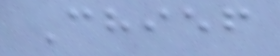Chief
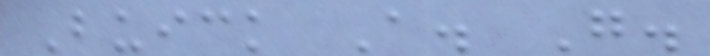Buick A. G.
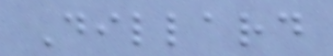Dillard
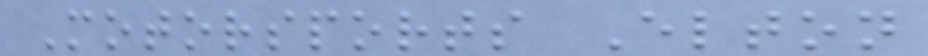Motorsports Elton
